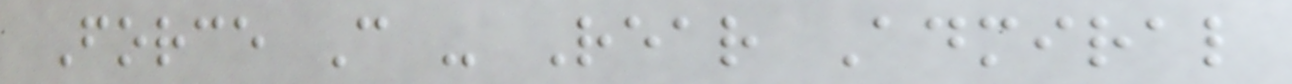Force C - Rear Admiral
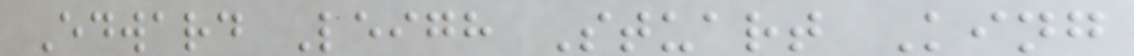Edward Leigh Stuart King
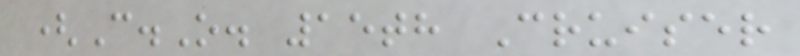(C.O. 15th Cruiser
